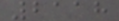2118
